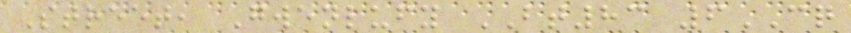Street, Gwenlufy BT83 6CQ
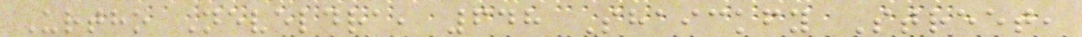Urtho Neveldra, 648 Shaickfy Street,
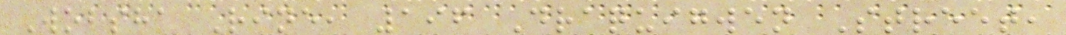Wobsha Rine, 196 Draquigwen Street,
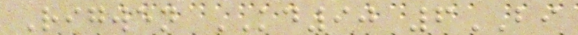Rigwen KD90 6BI
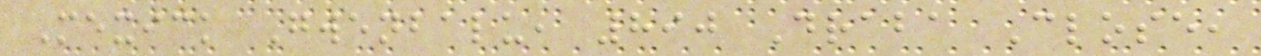Mexick Gwenbalu, 890 Draba Close,
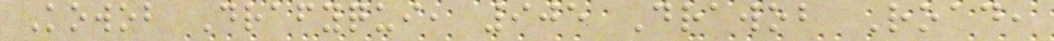Kowob Drafyqui, 905 Drawob Road,
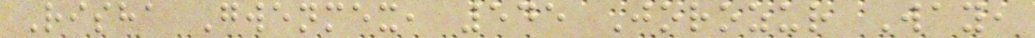Risha Gwenmex, 545 Jorozur Way,
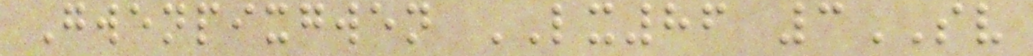Gwenpixgwen LX86 3SV
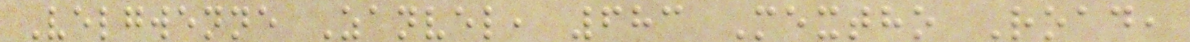Velgwenne Zanvel, 683 Mextho Road,
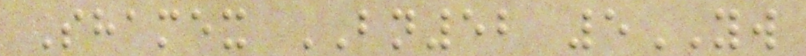Shamex BN52 5YW
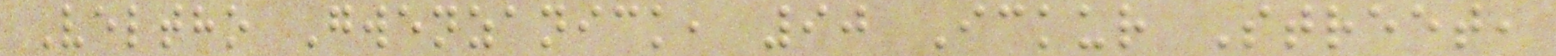Veltho Gwenzanick, 90 Ickur Street,
